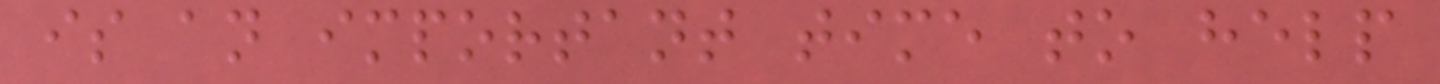is an important time to help
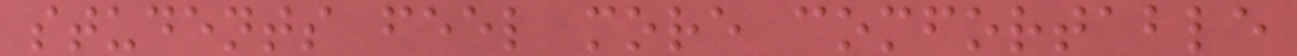students feel more comfortable
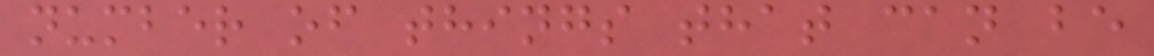number of things that can be
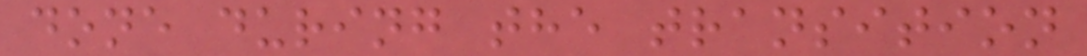done during the transition
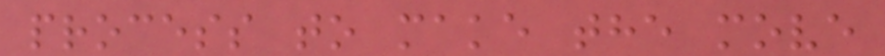process to make the move
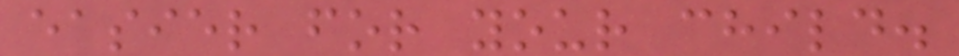easier for your child.
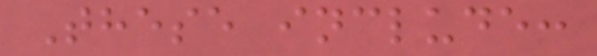These include:
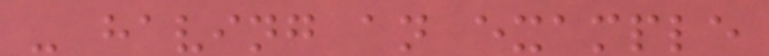- having an example
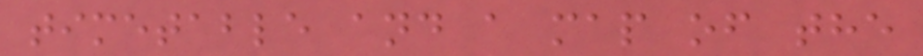timetable and a map of the
